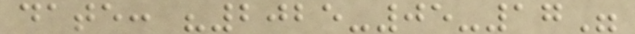date: "2025-05-17"
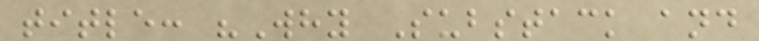title: "Why Substack and
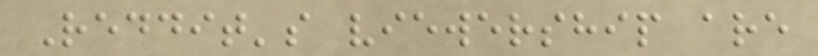Reddit's viewership are
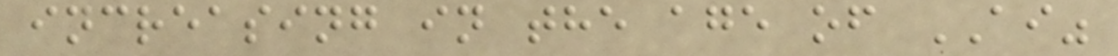increasing in the age of AI"
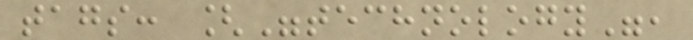tags: ["technology",
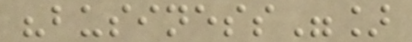"business"]
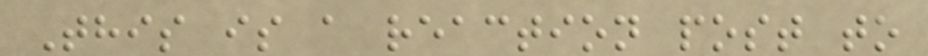This is a reaction post to
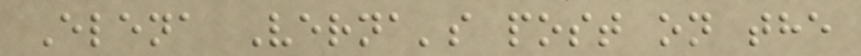Elena Verna's post on the
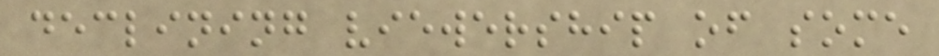declining viewership of some
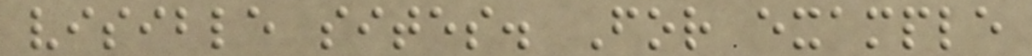visible sites. For example
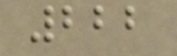222
